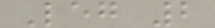Leg 2
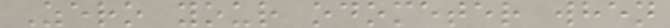Zero your odometer when
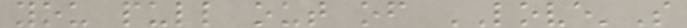you pull out of LOVE'S
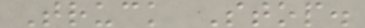Truck Stop.
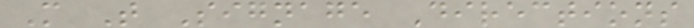M T Signage Directions
